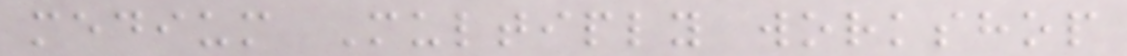medium Multiply workshop
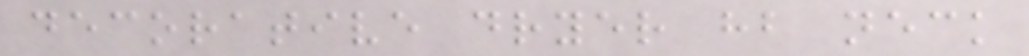decorative dryer hb neck
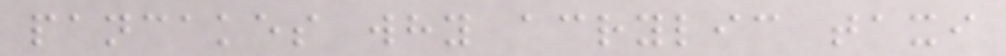pancakes why acrylic taxi
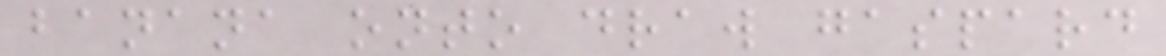banana onto draw gaspard
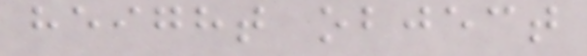height object
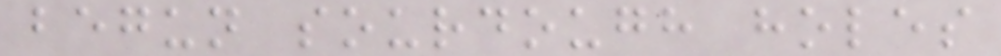begun sourdough holes
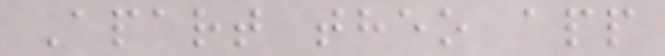Apart theo app
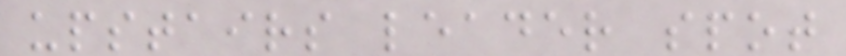upstairs leader spot
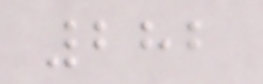282
